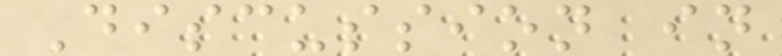Discussion in
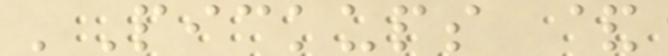'Pickups &
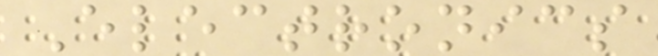Electronics
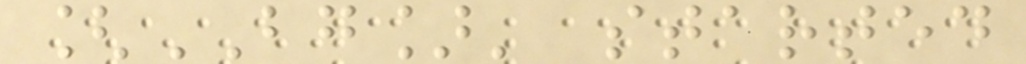[BG]' started
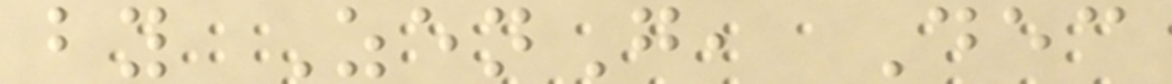by ZenG, Dec
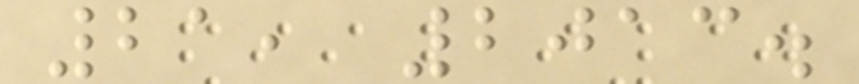21, 2013.
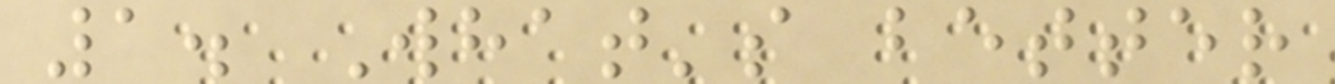1. What's better
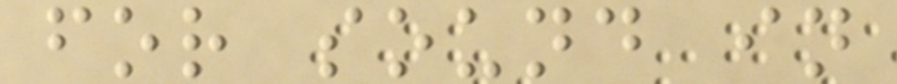for sound in
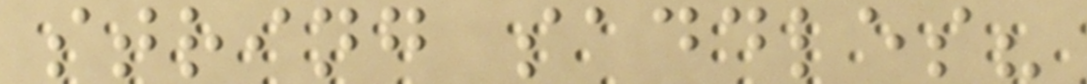string saddles?
